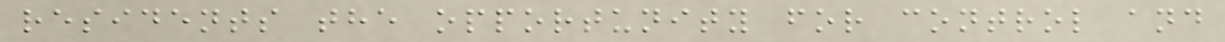residents the opportunity for control and
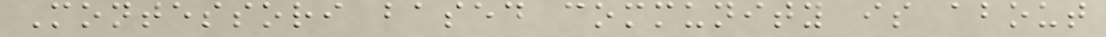Montessori based community is about
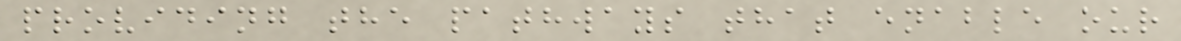providing the pathways that enable our
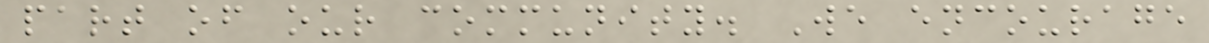part of our community. We encourage
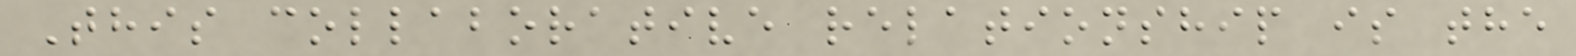This collaborative relationship is the
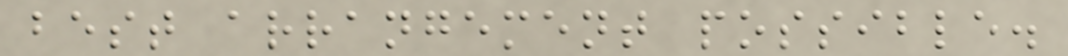best arrangement possible.
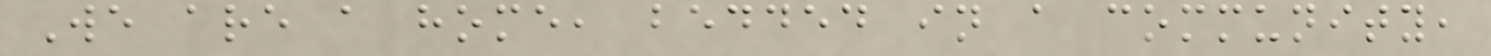We are a home, bedded in a community,
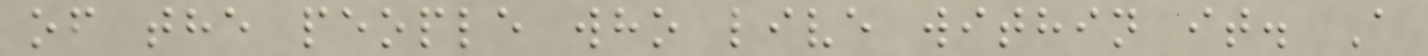of the people who live within it. A
